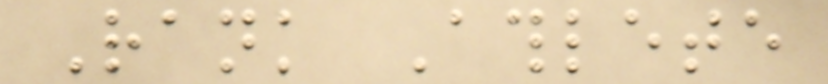Rank Athlete
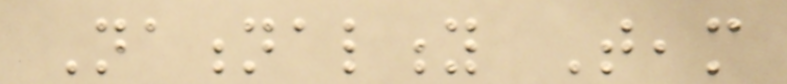Nationality Team
